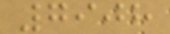7908
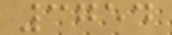3754
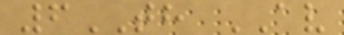6TH AV
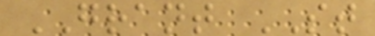GRANT ST
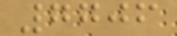7706
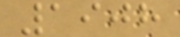1908
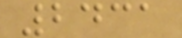2431
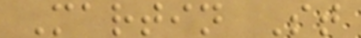Martin St
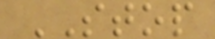STOP
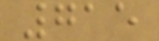715
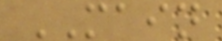MAIN
